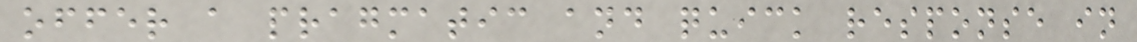offer a pragmatic and quick response in
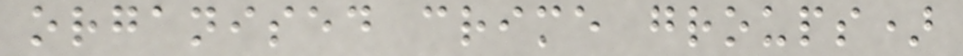organised crime groups)
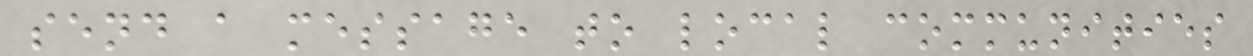send a message to local communities
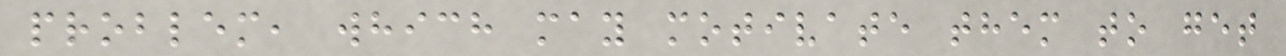problem, which may motivate them to get
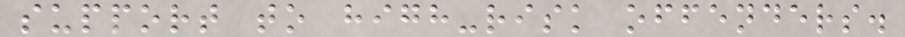support to high-risk offenders.
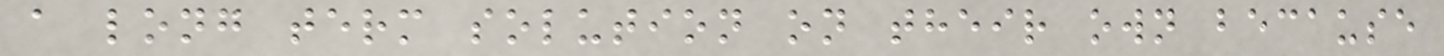a long term solution on their own because
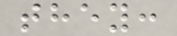they:
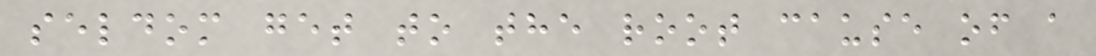seldom get to the root cause of a
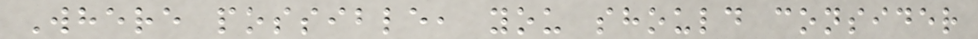Where possible, you should consider
